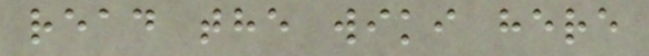read the wiki here
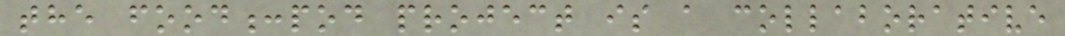the food:pod project is a collaborative
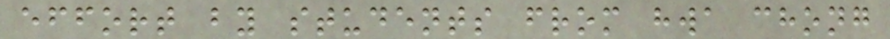effort by students from hwa chong
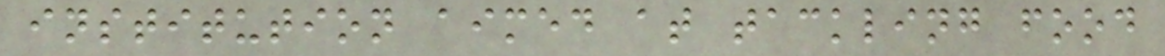institution aimed at tackling food
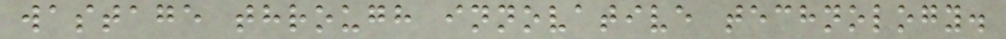wastage through innovative technology.
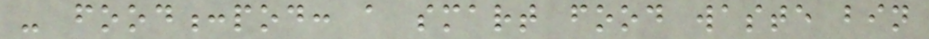- food:pod: a smart food waste bin
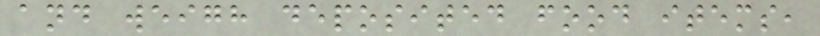and weigh deposited food items,
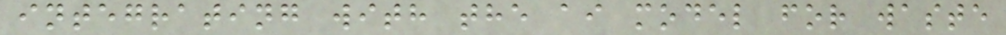integrating with the ai model for waste
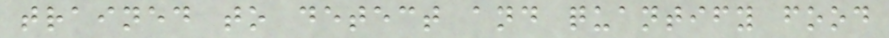trained to detect and quantify food
